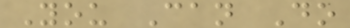You Can Do
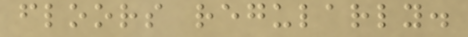floors regularly.
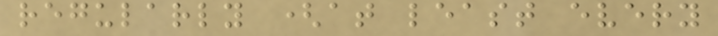regularly (at least every
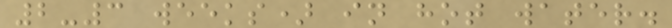2-3 weeks) in hot water.
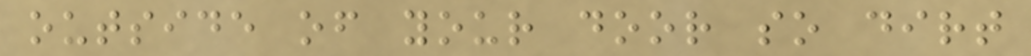outside of your door so dirt
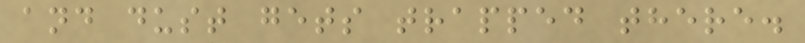and dust gets trapped there.
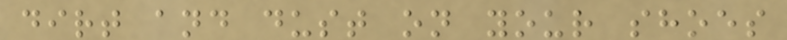dirt and dust on your shoes
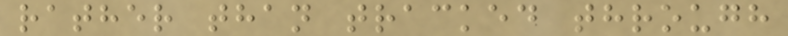rather than tracked through
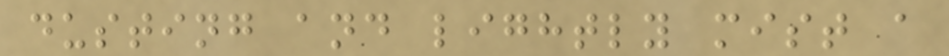dusting and lightly mist a
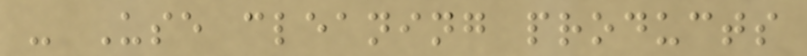- Use cleaning products
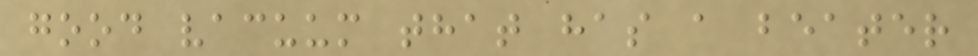good vacuum that has a beater
